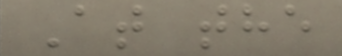At the
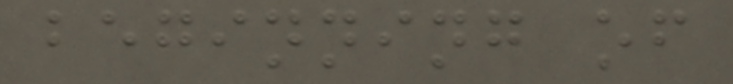beginning of
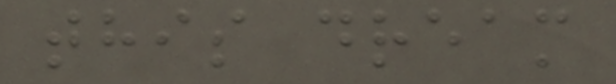this dream
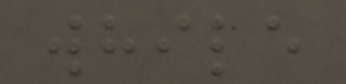while
